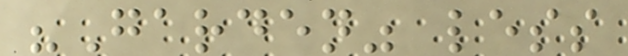"Garden" less
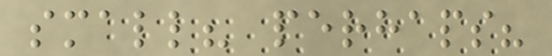small? perhaps?
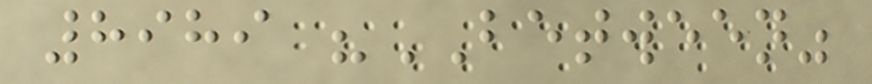8989 "BETWEEN"
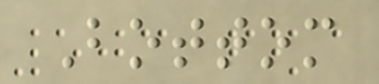Bottom
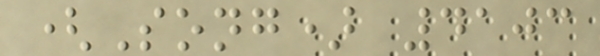(Song) 4103
